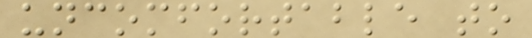uncomfortable to
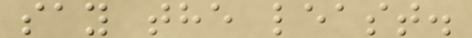say the least.
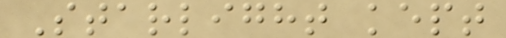Starlight kept
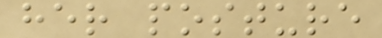her posture
